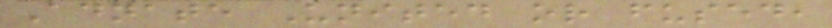Adnate United or fused,
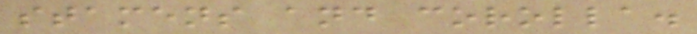stamens and corolla.
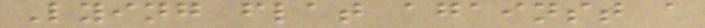Lying flat against a
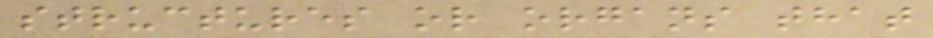structures or organs that
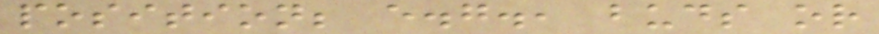position; e.g., buds or
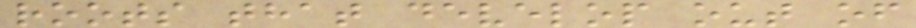roots that develop out of
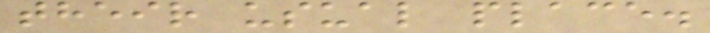their usual place.
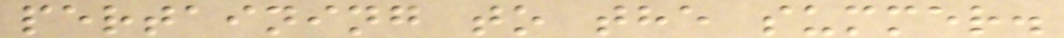pertaining to the summer.
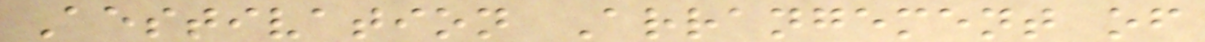Aestivation Arrangement of
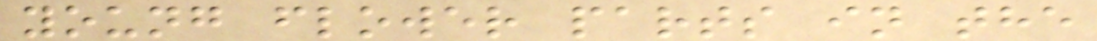young flower parts in the
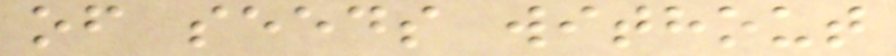of seeds without
